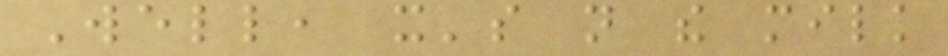Well, it's not the milk
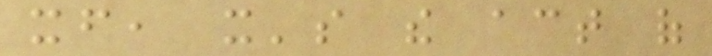itself, it's the act of
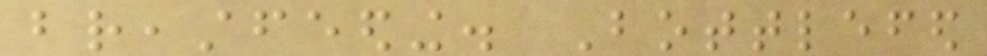breastfeeding. Bottlefed
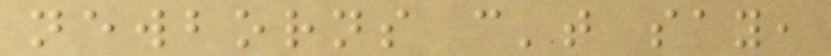newborns can't say,
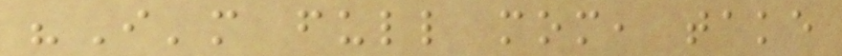"I'm full mom, take
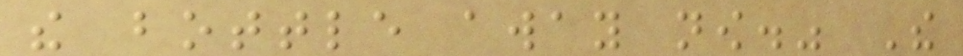the bottle away now." The
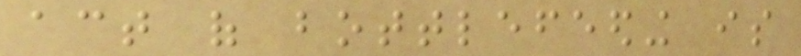act of bottlefeeding is
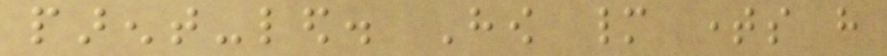parent-led. How many times have
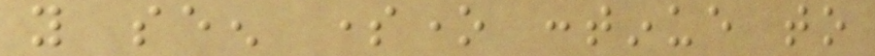you seen someone continue to
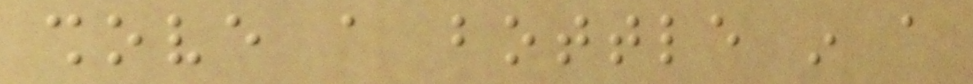shove a bottle in a
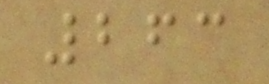263
